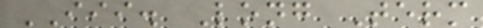III. Long Term
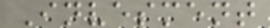Invesment
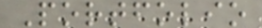Portfolio
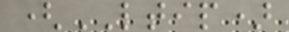(LTIP)
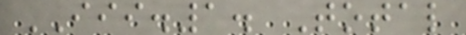III.1. Total
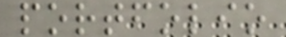portfolio
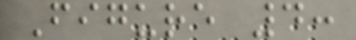Figure 4:
